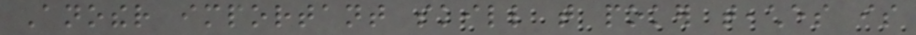Another important skill that poker teaches is
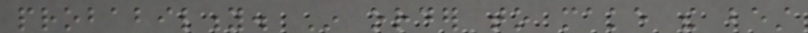probability. In order to make the best
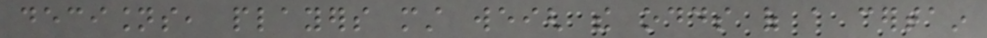decisions, players must weigh the odds of a certain
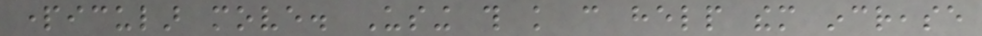particular move. Using this knowledge can help them increase
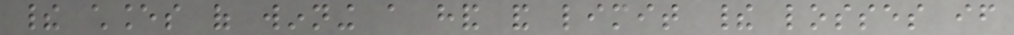their chances of winning a hand and limit their losses if
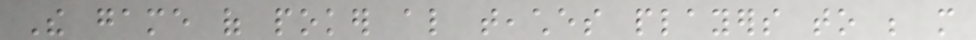The game of poker also teaches players to be more
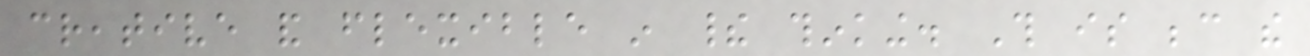creative and flexible in their thinking. This is because the
